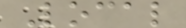Local
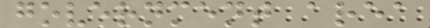government area
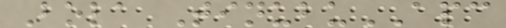Bola TinubuAPC
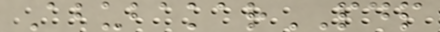AbubakarPDP
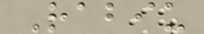Rabiu
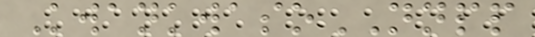KwankwasoNNPP
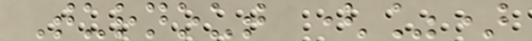Turnout (%)
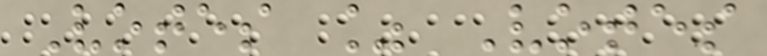Votes % Votes
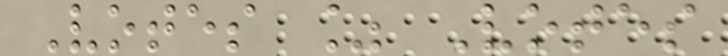Votes % Votes
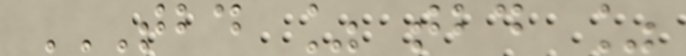TBD % TBD %
